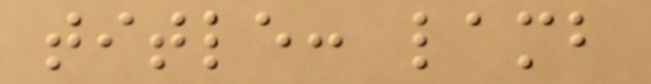title: lamb
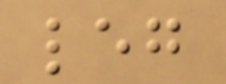leg
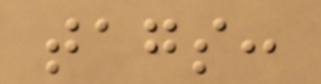tags:
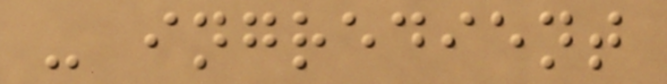- ingredient
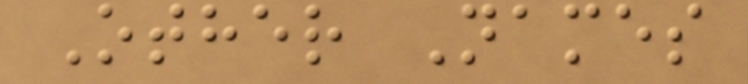Other Names
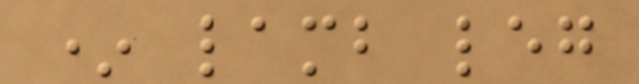* lamb leg
